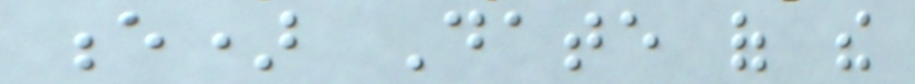e) Date of the
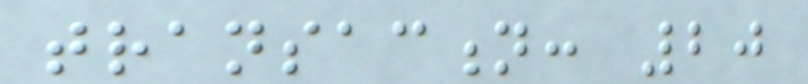transaction: 20
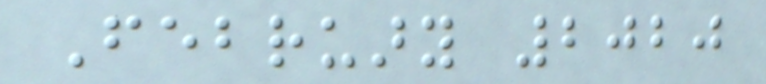February 2020
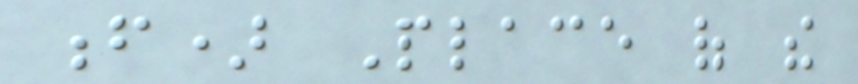f) Place of the
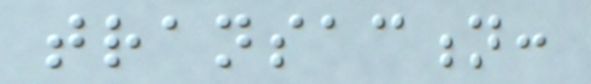transaction:
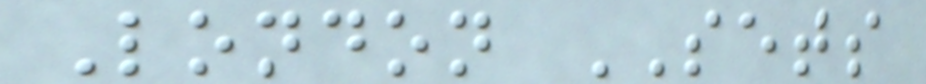London SETS
